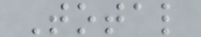Total
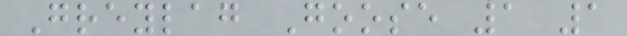Greylag Goose 1 1
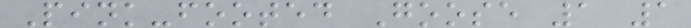Pink-footed Goose 1 1
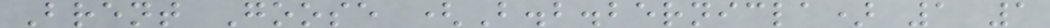Brent Goose (B.b.bernicla) 1 1
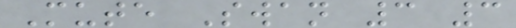Mute Swan 3 3
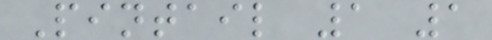Pintail 1 1
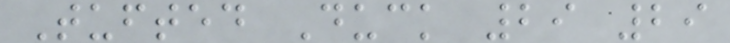Tufted Duck 29 29
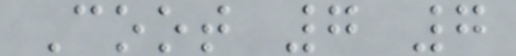Coot 7 7
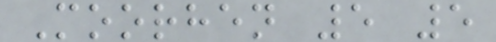Moorhen 5 5
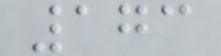173
